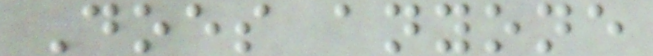Does anyone
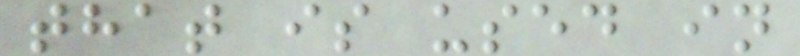that is used in
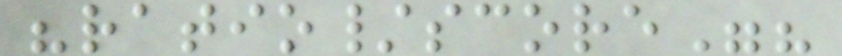"ratio/score"?
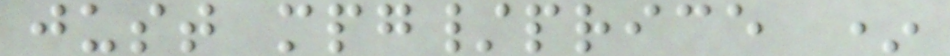just mpg/price *
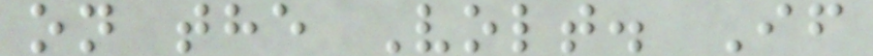on the Volt. If
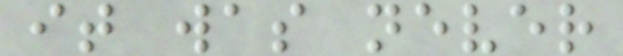it was never
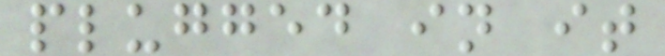plugged in it
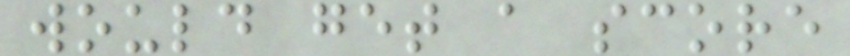would get a score
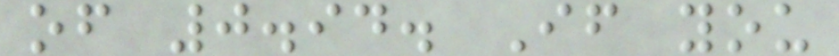of 0.94. If you
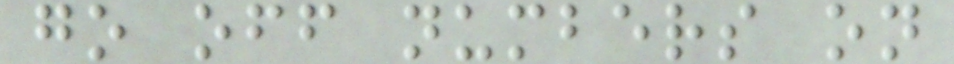go off numbers on
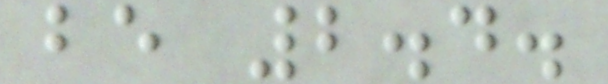be 2.4.
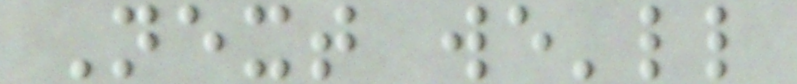Next we'll
